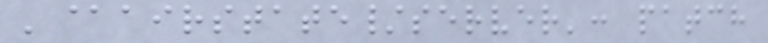'@airstate/server': patch
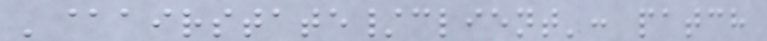'@airstate/client': patch
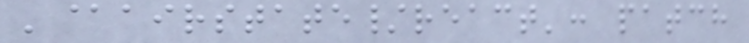'@airstate/react': patch
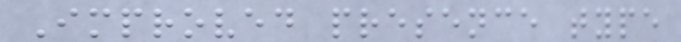Improved presence type
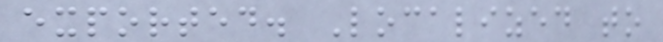exported. Localized to
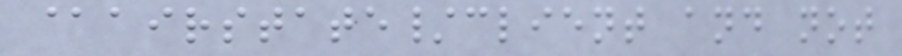@airstate/client and not
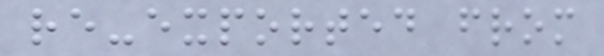re-exported from
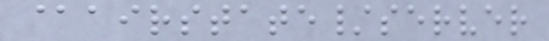@airstate/server
